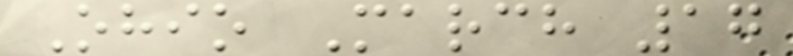Ohio March 17
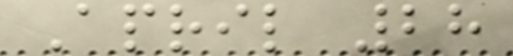April 28
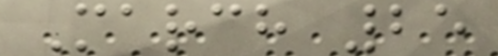March 25
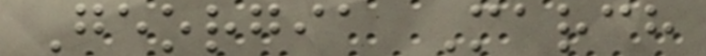Georgia March
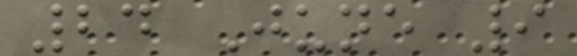24 June 9
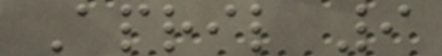April 9
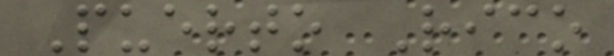Puerto Rico
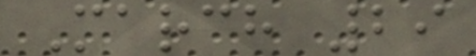March 29
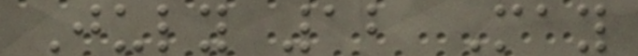July 12 May
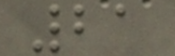21
